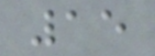15
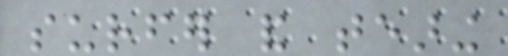surfer and tearing
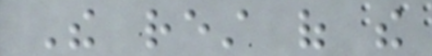The rest of the
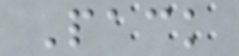Pack
